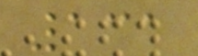131
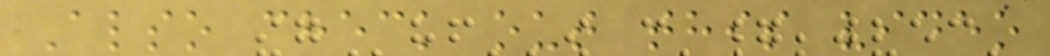Also check out this video
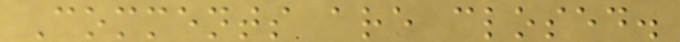Comments are closed.
